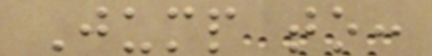Jump to:
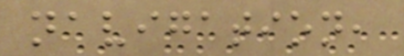navigation,
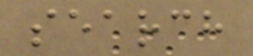search
